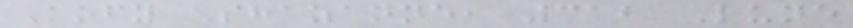Kofy Shazanne, 312 Lune
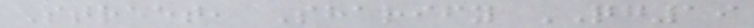Street, Sharify QG19
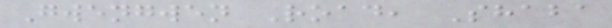Gwengwen Road, Shaba
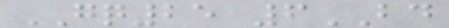GQ25 6BD
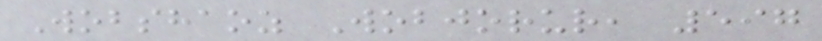Wobshaoz Wobjorur, 597
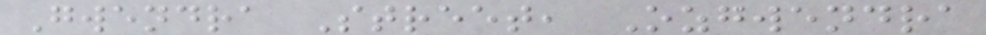Gwendra Street, Ozgwendra
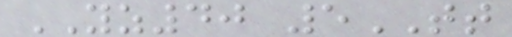YZ40 5TT
